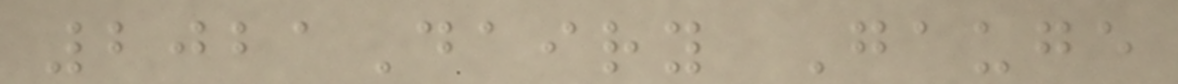2021Dairy Gauge
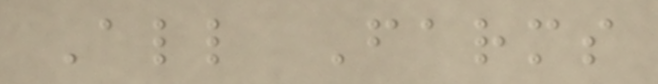All Farms
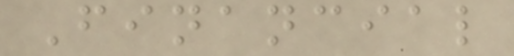Financial
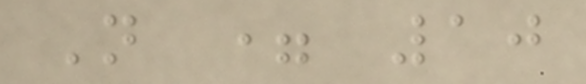N = 10
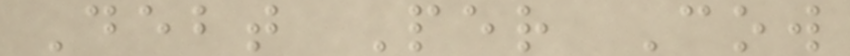Debt Per Cow
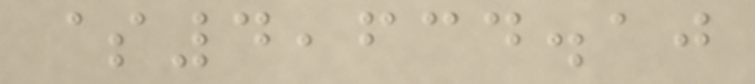$4,634.10
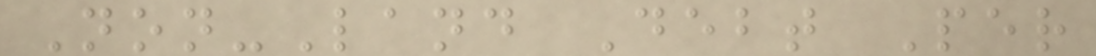Non-Land Debt Per
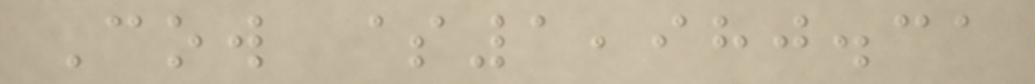Cow $1,980.31
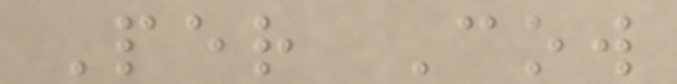Per Cow
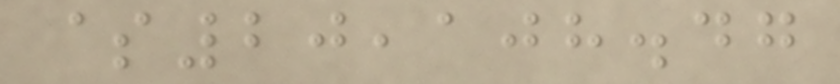$20,108.47
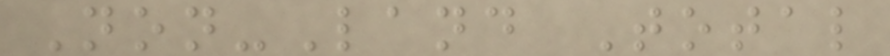Non-Land Total
